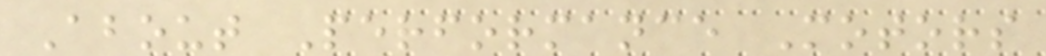About Performance Motors
